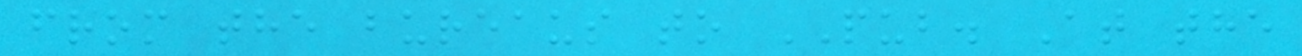from the bureaus to PUB. At the
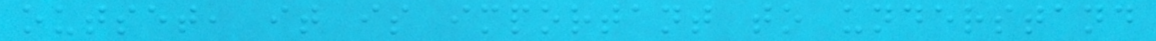outset, it is important to understand
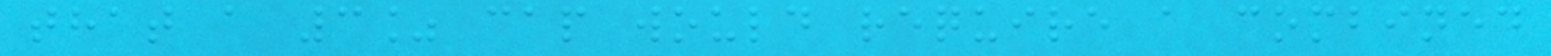that a 3% cap would require a combined
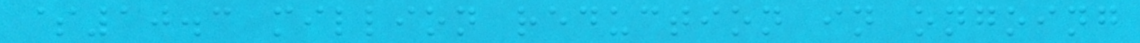$10.3 million reduction in ongoing
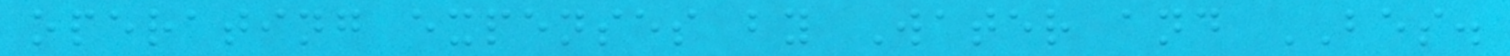operating expenses by Water and BES.
